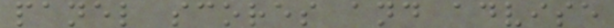panel scores and advise
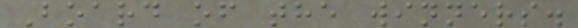Board of the winners.
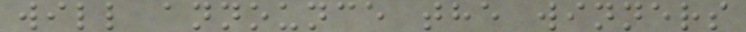will announce the winners
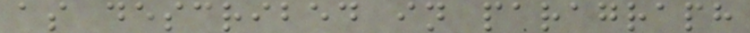as described in paragraph
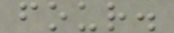four.
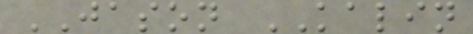JASON KALIN
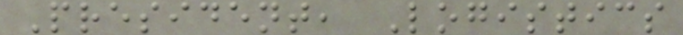President, Logistics
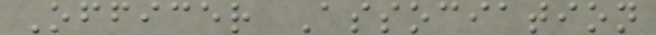Officer Association
